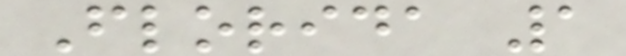Florida 1
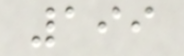199
